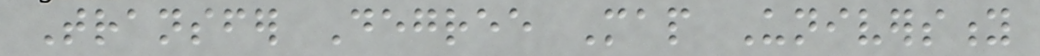Transfer Degree Map University
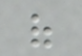of
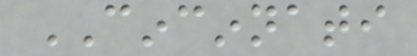CINCINNATI
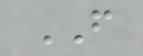FROM
